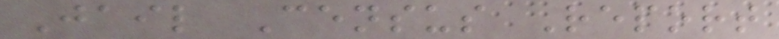Jail Census Report
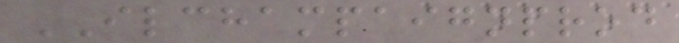ILCHAMPAIGNPROD
